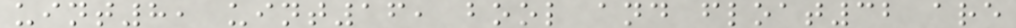uint8, uint16, bool and float32 are
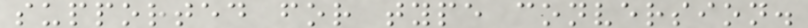supported for type conversion.
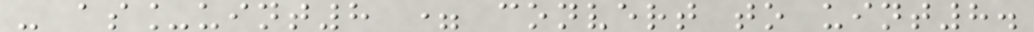- as_uint8 = convert to uint8.
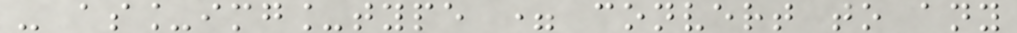- as_img_type = convert to any
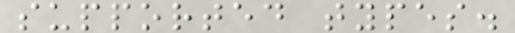supported types.
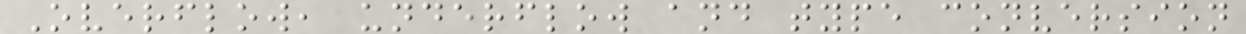Overflow, underflow and type conversion
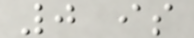0 is
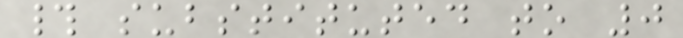# substituted to 0
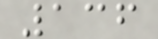136
